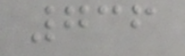736
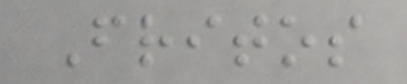Fritos
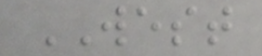WEST
